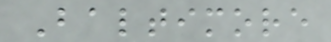Baltimore
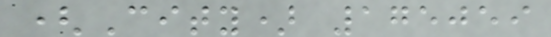(City) 175059
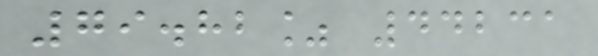79.82% 44231
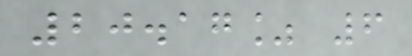20.17% 6
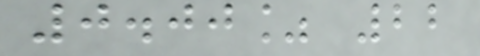0.00% 22
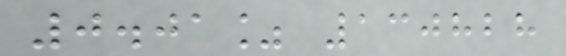0.01% 130828
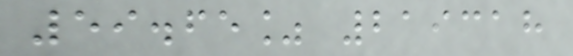59.65% 219318
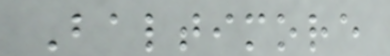Baltimore
